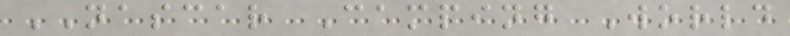NASCAR Camping World
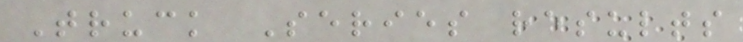Truck Series results
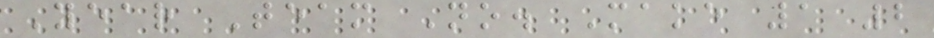Year Team No. Make 1 2
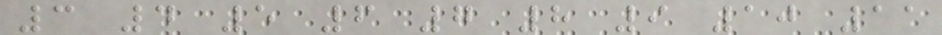3 4 5 6 7 8 9 10 11
